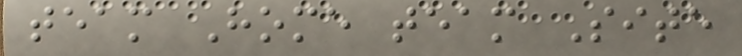team Home team Site
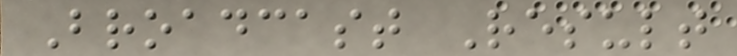Broadcast Result
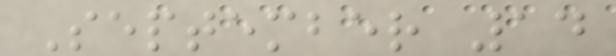September 14
